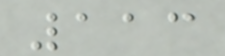113
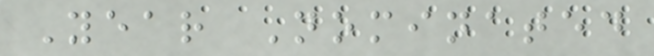Year Nominated
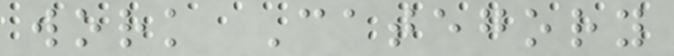work Category
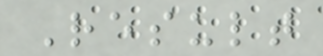Result
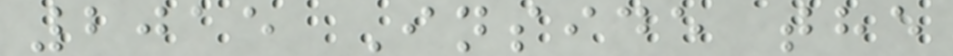2015 Inside the
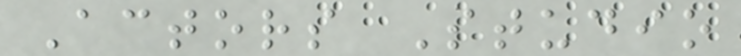Actors Studio
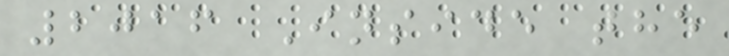2016 Inside the
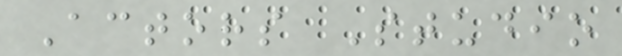Actors Studio
